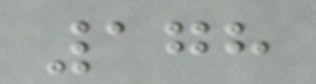178
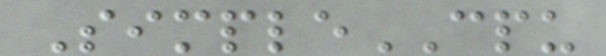SimpleCPU
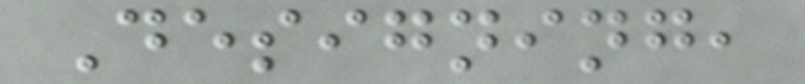Designing,
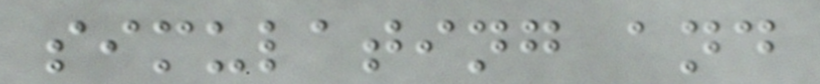simulating and
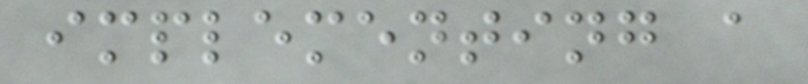implementing a
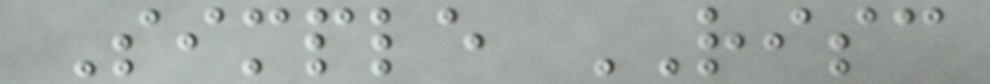Simple RISC
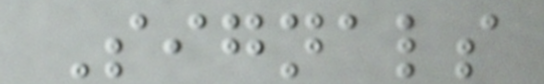Signals
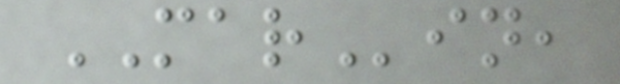MARin,
